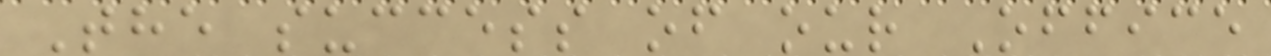The success of our Office
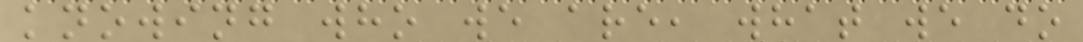knowing who we are, what we do
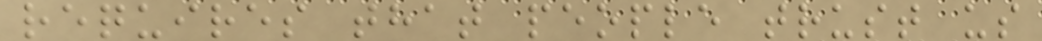requires that people trust us
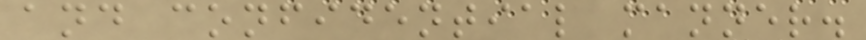and confidential manner.
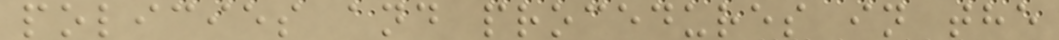policies and procedures in the
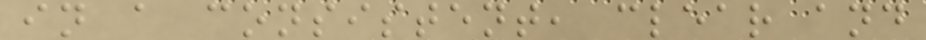in a consistent, clear and
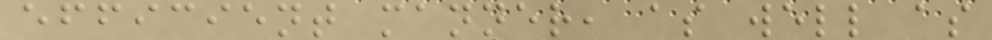efficient manner, as well as
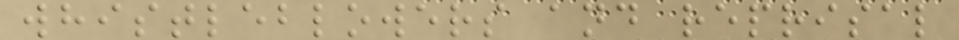whistleblowers and reprisal
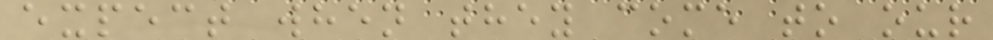expect when they come to our
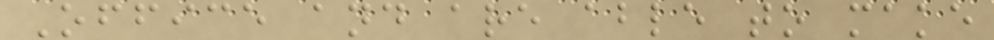Office and are able to make
